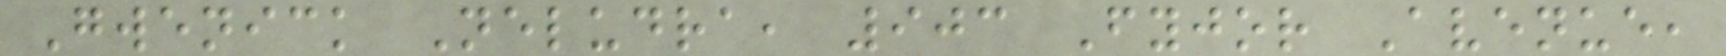Gwenick Neludra, 903 Fyjor Avenue,
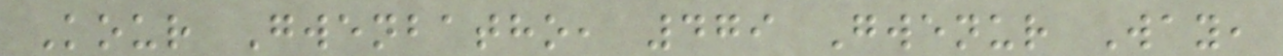Kour Gwenbatho, 479 Gwenur Way,
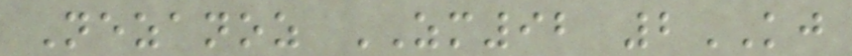Nezanoz ZM92 2KJ
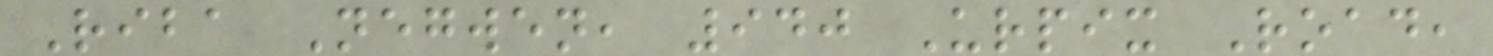Riba Negwen, 940 Urpix Road,
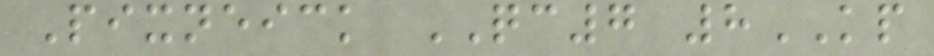Pixneick QC7 8KP
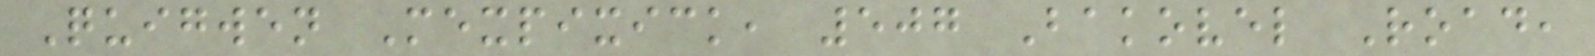Quigwen Mexpixick, 507 Bakovel Road,
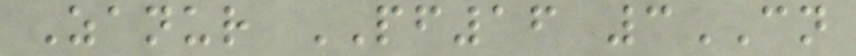Zanur PF16 3CN
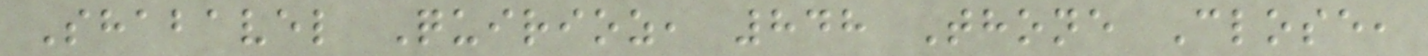Shabavel Quirioz, 848 Thone Close,
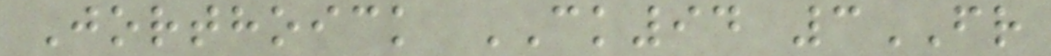Jorthoick CK94 3FR
